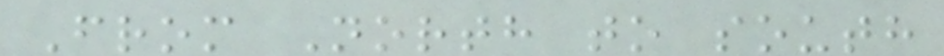From North to south
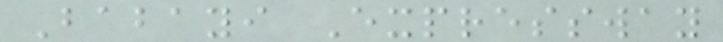Babayi Expressway
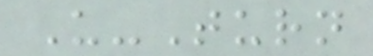U-Turn
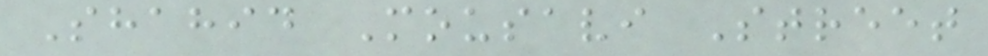Shahid Mousavi Street
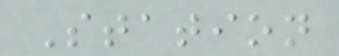Station
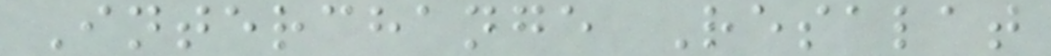Interchange Resalat
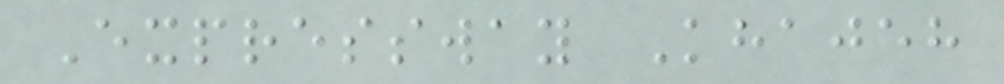Expressway Khajeh
